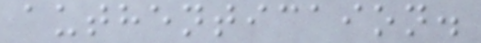authenticaion.
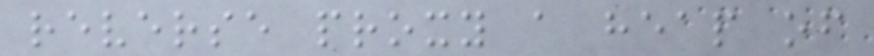reverse proxy a heap of
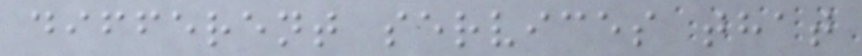different services that
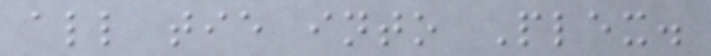all tie into Plex.
